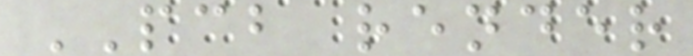PCB render
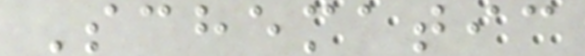Schematic
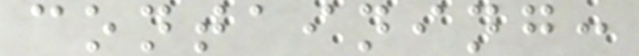containing:
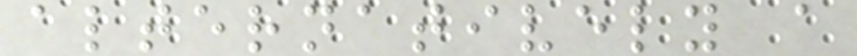alternatively a
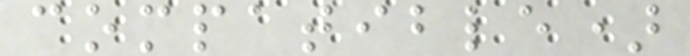compatible)
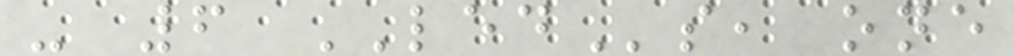- 6 LEDs, one
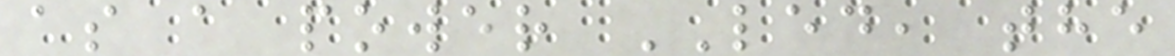as a power LED, the
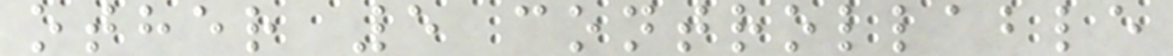other 5 controllable
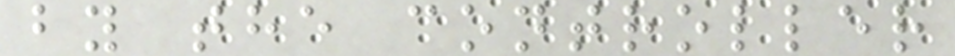by the controller
